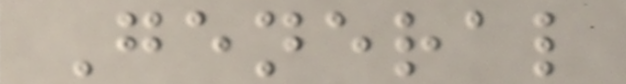General
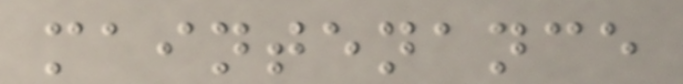maintenance
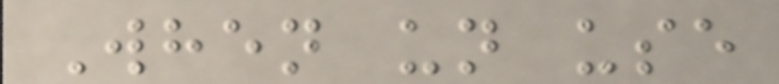When un use
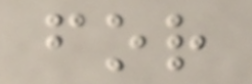for
